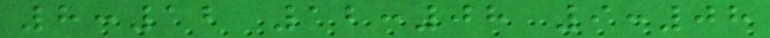8:12 12:08 9:08
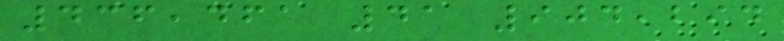436,461 41 904,294
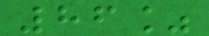86%
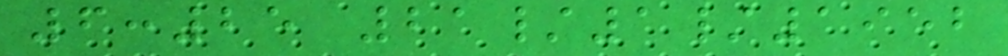6:25 21/1/1952
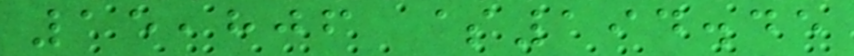15,806 $194.45
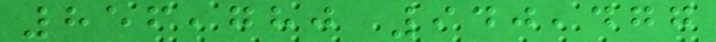856,780 940,477
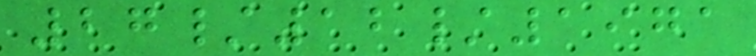27/12/1971
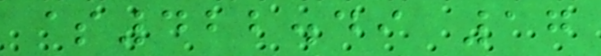$422.49 17
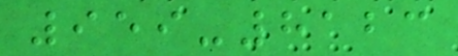959-8123
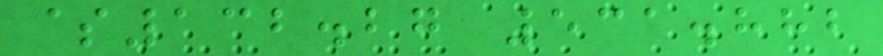$132.27 531.882
